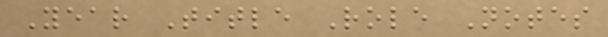Year Title Role Notes
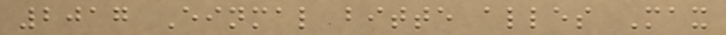2017 Einmal bitte alles Max
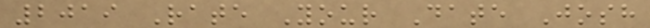2019 Rate Your Date Josh
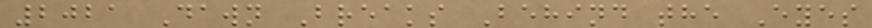2021 Dawn Breaks Behind the Eyes
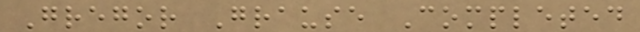Gregor Grause Completed
